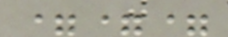===
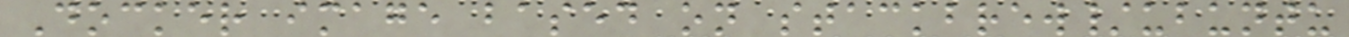Docker image based on stackbrew/ubuntu
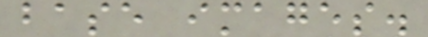base images.
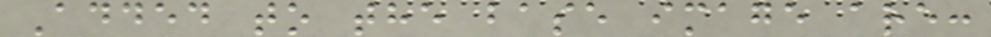Added to the base image are:
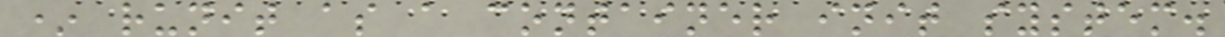* runit as a container init system.
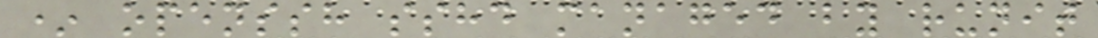* openssh sshd managed by runit
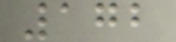172
